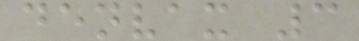denvax 3
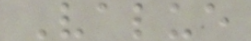Value
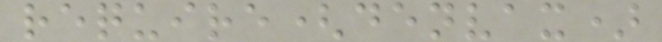require(denvax)
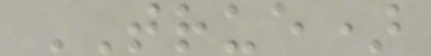TRUE)
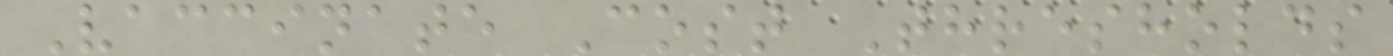Vaccinate Cost Thresholds
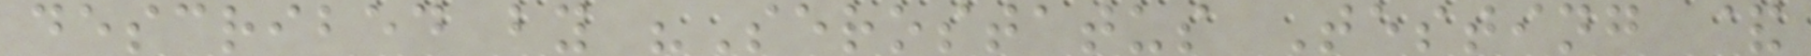described by "Serostatus Testing &
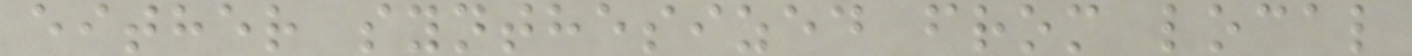either synthesized from local
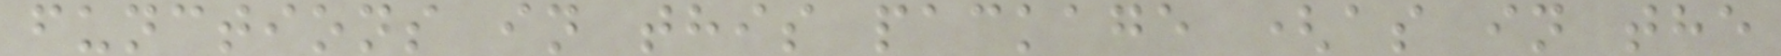functions in this package (as in the
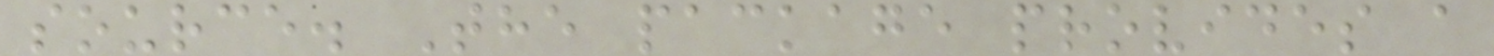source. The package provides a
